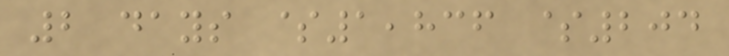2 days $1,836 $204
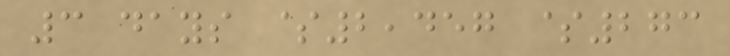3 days $2,457 $273
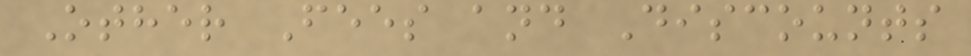Other Fees and Discounts
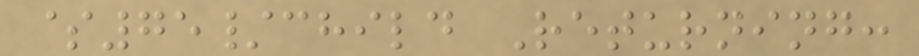$75/child Returning:
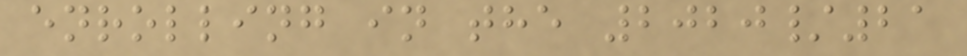enrolling in the 2020/21
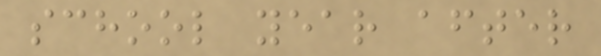school year after
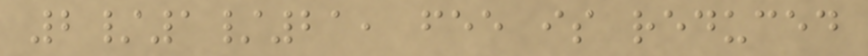2/1/21, fee is reduced
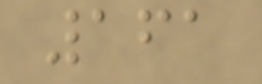161
